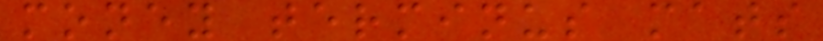money terminus mats
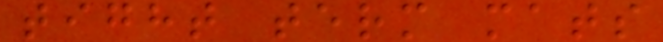tight term mats
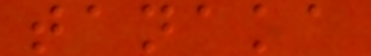tanaka
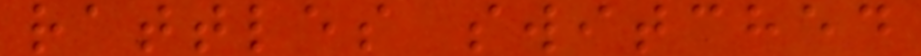rattles switched
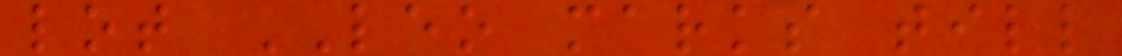lot LEO marks till
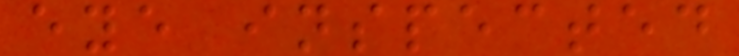eye inspected
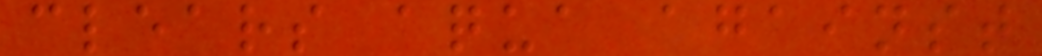clears aqua against
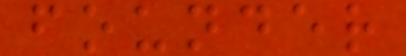founder
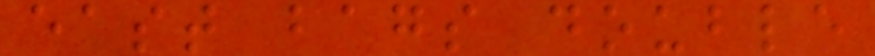east bags double
